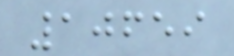10659
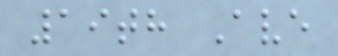19th Ave
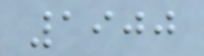1900
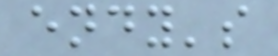endy's
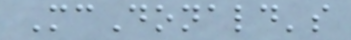McDonald's
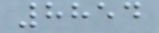8854
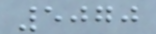5070
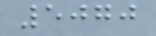5070
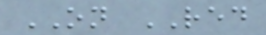ON RED
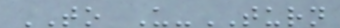TO U-TURN
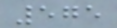575
